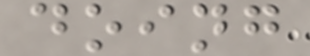doing
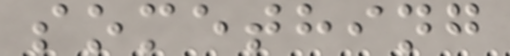something
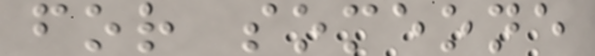for someone
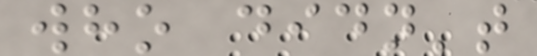who didn't
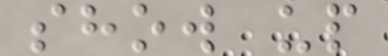show up
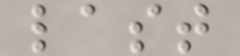last
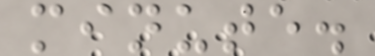minute.
